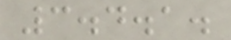3.4.1.
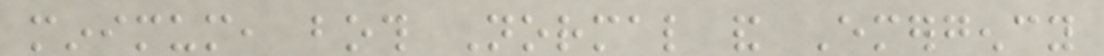minimum, both Normal and Emergency
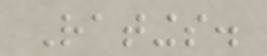Ratings.
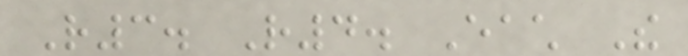R3. R4. Each The
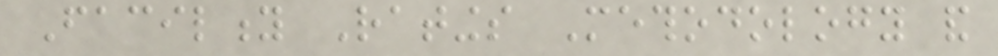Facility Ratings Methodology and
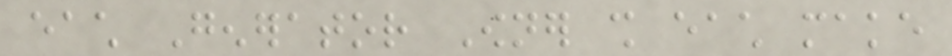each Generator Owner shall each make
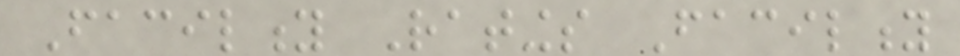Facility Ratings Facility
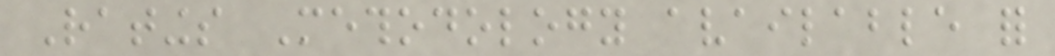Ratings Methodology available for
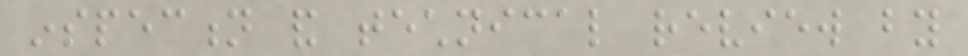inspection and technical review by
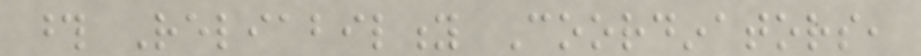those Reliability Coordinators,
